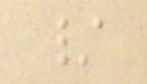/
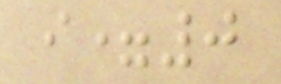i=0
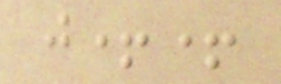j++
